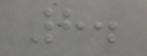8.
